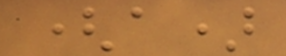(a)
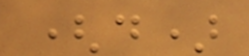(d)
